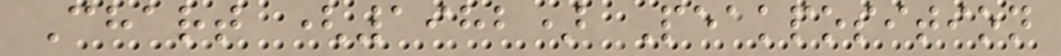Chart (1982) Peakposition
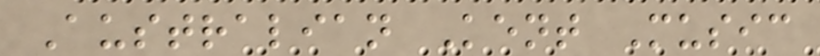Australian Kent Music
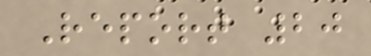Report 20
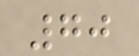70
